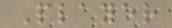Player
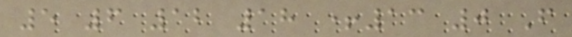5 6 12 18 +13 0 F
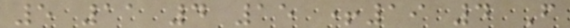5 11 4 15 +19 4 F
